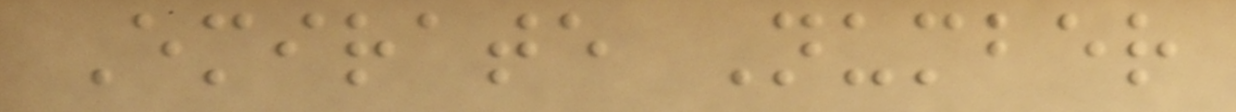Emirate Number
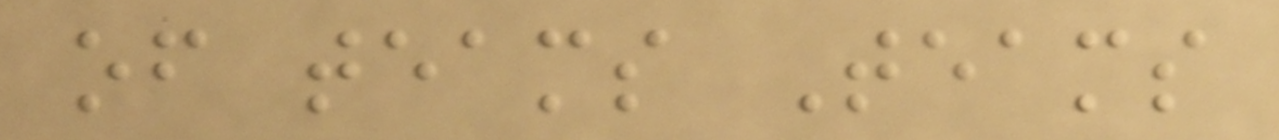of teams Teams
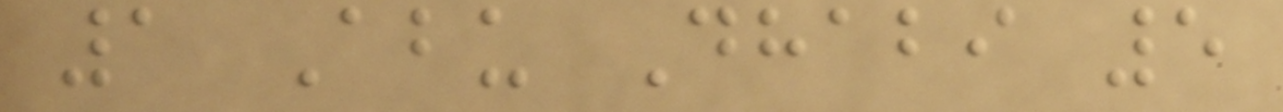1 Abu Dhabi 5
